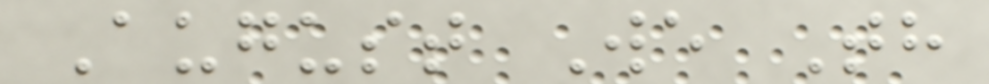August We Th
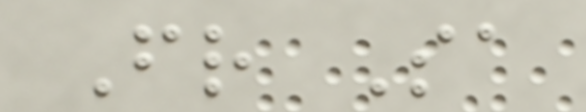Fr Sa
